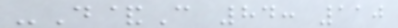-D&C 84: 110
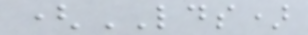(LDS)
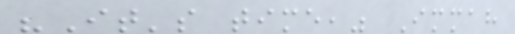"It's time," Immah
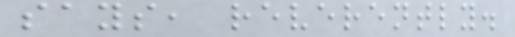says, reverently.
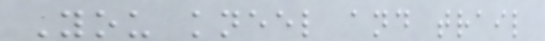You kneel and trail
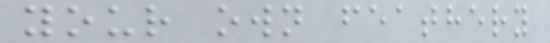your own feathery
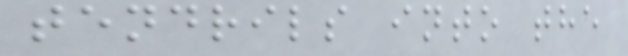tendrils into the
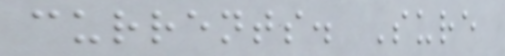currents. Sure
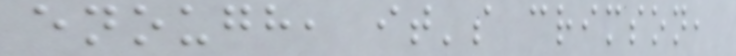enough, it's crimson,
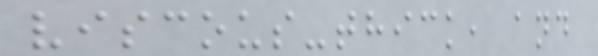viscous-thick, and
